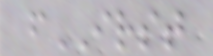fIRST
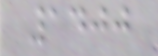1400
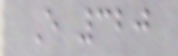E 320
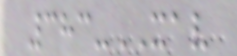383-XAV
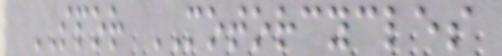SPOR MOTORCYCLES
